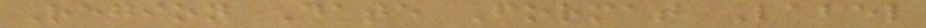Region Date Format Label
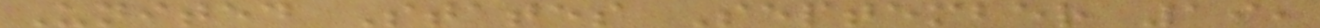United States September 19,
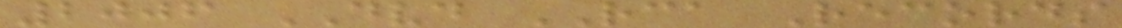2006 DVD RCA Records
